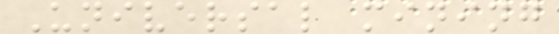Universal mining
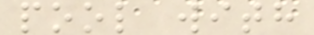pool with
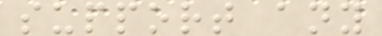support any
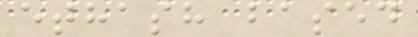ethash based
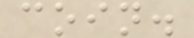coin.
